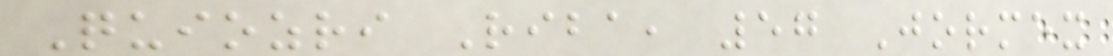Quiozri Riba, 57 Jormex
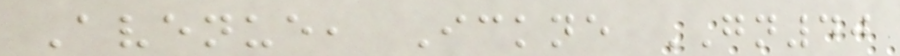Avenue, Ickne GN40
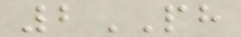2PH
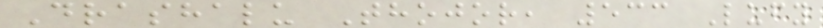Drashalu Thojor, 533 Lufy
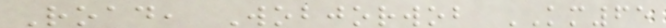Road, Wobjorwob KM65
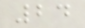24
